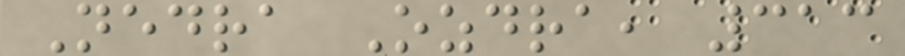Nedra Ozdra, 313
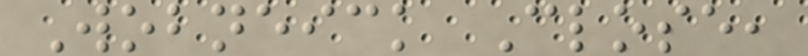Wobneick Close,
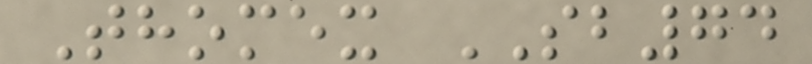Thomex SB74
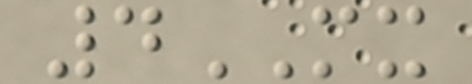4MX
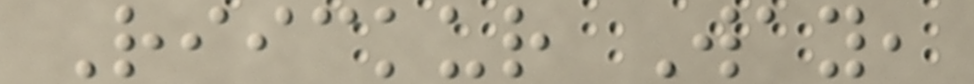Riickur Way,
